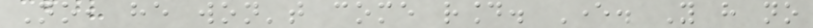No, he won't come round. Ever. You have no
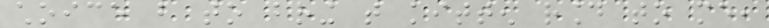choice but to bring that kitten round to me,
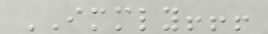IMMEDIATELY!!!
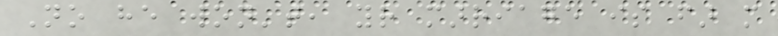No he won't, your marriage is far more
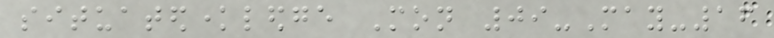situatedknowledge Mon 09-May-16
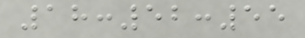18:52:55
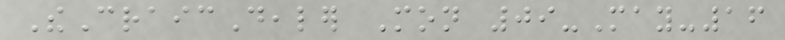TheCraicDealer Mon 09-May-16
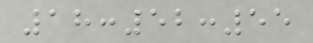18:52:55
